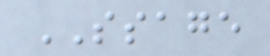SSAGE
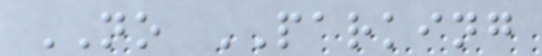NO PARKING
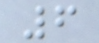6
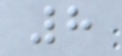8
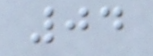04
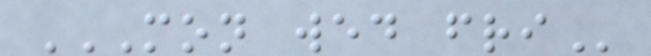MON WED FRI
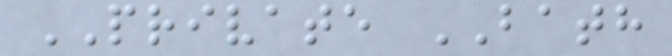PRIVATE BATH
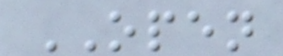OPEN
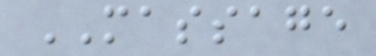MASSAGE
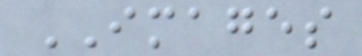IMAGES
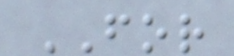FOR
